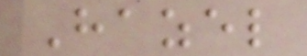Hazel
